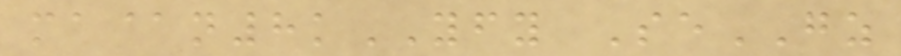ma@n8kYFY SeGZ
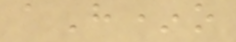aH*o
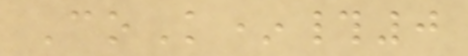CoK*#0
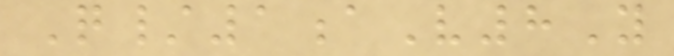Q/1aV8Y
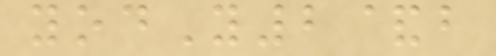yodY2&b
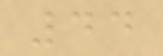44
